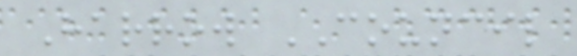Harrow COUNCIL
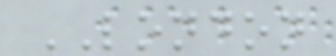LONDON
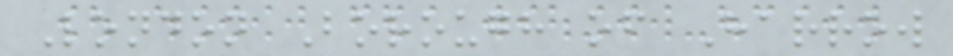London Borough of Harrow
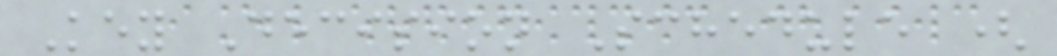Key Decision Schedule (
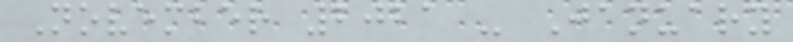November 2021 - January
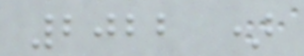2022 )
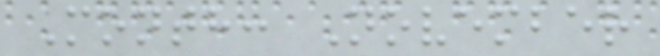Month: November
